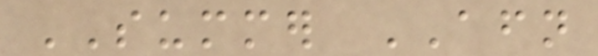SUMMER AFTERNOON
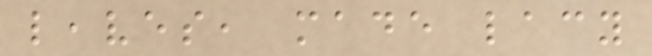leaves, made lacy
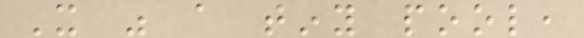It was a tiny pool,
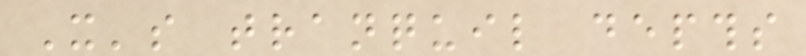It's tranquil depths
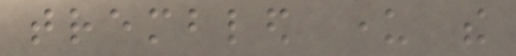trembled under the
